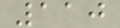110
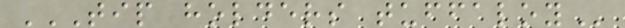TIP HOLDERS TUFFALOY
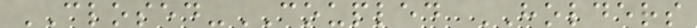CLOSED-COUPLED HOLDERS
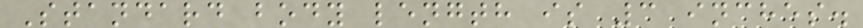Standard body length is 3 inches.
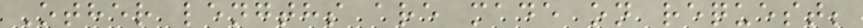Other lengths are made on request;
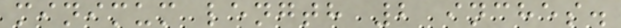minimum length 2 inches.
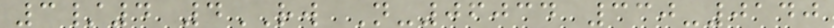3/4 4RW N-06034 330-0140
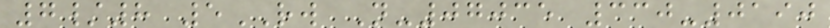7/8 5RW N-07035 330-0190
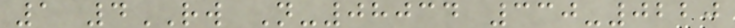1 4RW N-08034 330-0220
